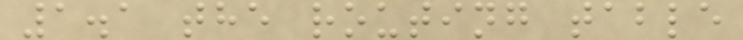1.1 the routing table
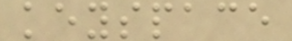keyspace
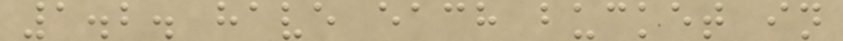1.2. have each bucket in
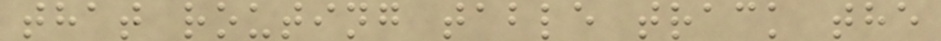that routing table track the
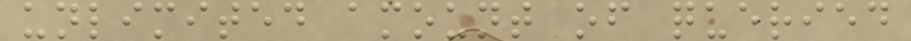unlimited amount of queried
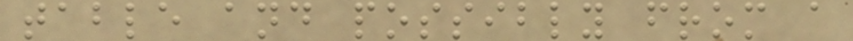table and possibly from a
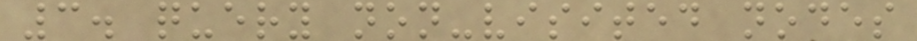3. query non-visited nodes
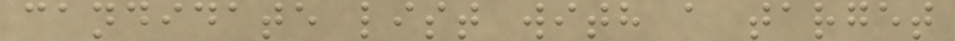candidate list with a target
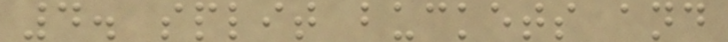4. split buckets and
